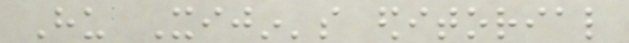Hu Xijin's editorial
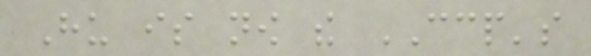Hu is now the CCP's
